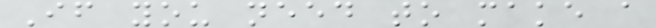If you need to make a
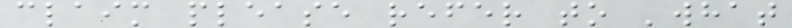claim please refer to 'what
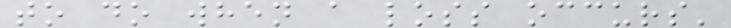to do when a loss occurs'
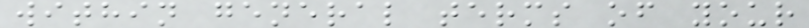within general terms of your
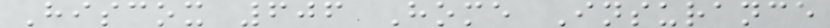Hiscox 606 Home Insurance
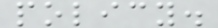policy.
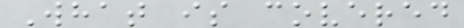What is covered
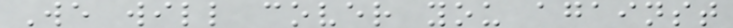We will cover you against
